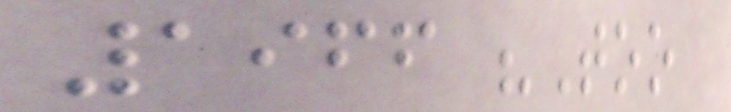1966 "Too
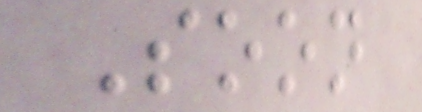Soon
